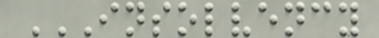INSOLVENCY
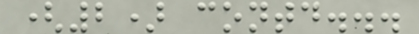(2) contd...
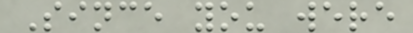Since you were
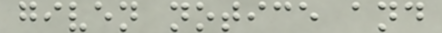given notice and
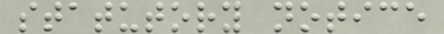statutory notice
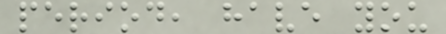period, have you
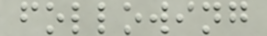following
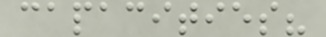capacities?
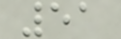51
